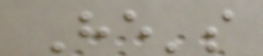He's
